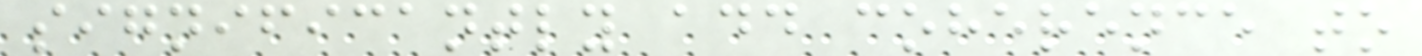significantly add coherence to
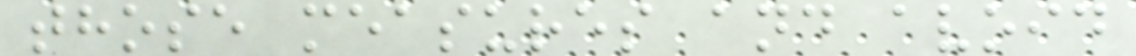those measures and avoid
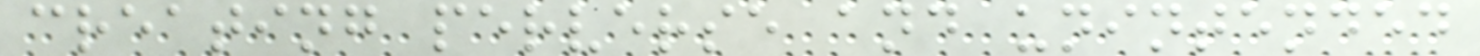creating perverse and unintended
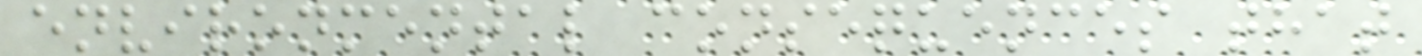environmental consequences that
